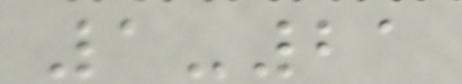1-21
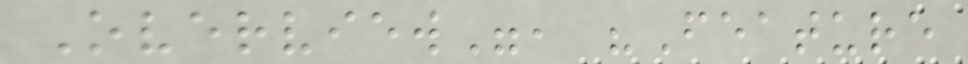Overview", "Feature
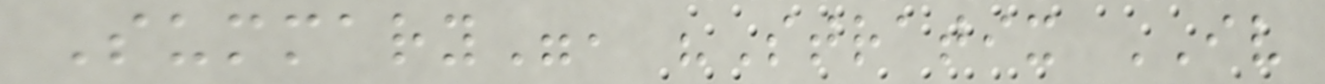Summary", "Stratix IV
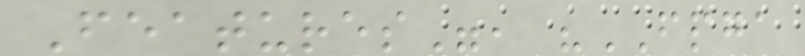Features", "FPGA
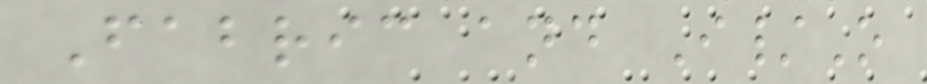Fabric and I/O
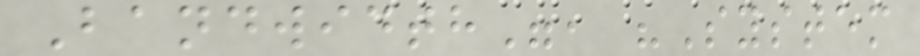Bandwidth", "System
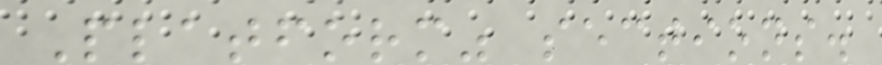Platform" sections.
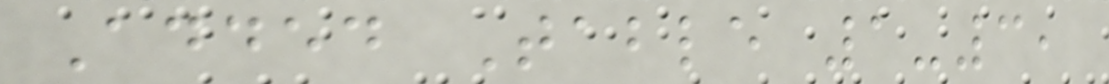Added Table 1-3,
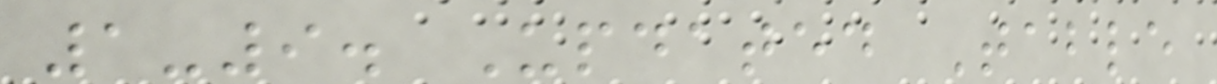1-9. Updated Table
